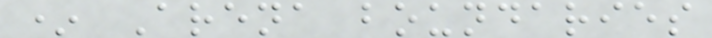* Arena boundaries
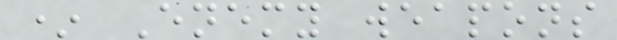* Enemy weapons
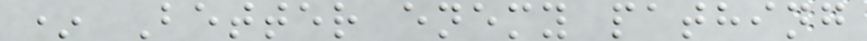* Better enemy pathing
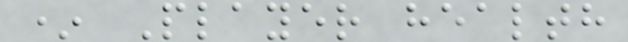* Player health
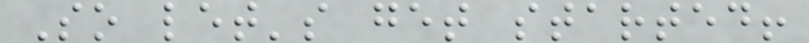So let's get started!
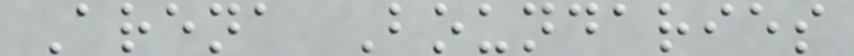Arena Boundaries
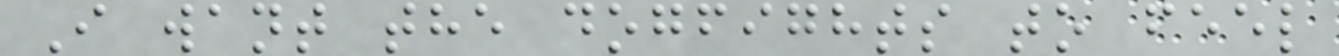I want the dogfights to feel
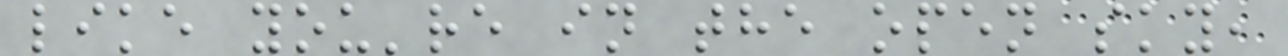like you're in the open sky,
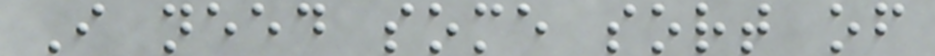I need some sort of
